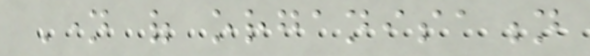Name of organisation
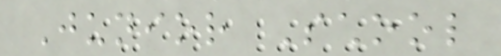Junior School
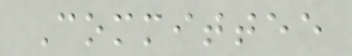Committee
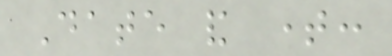Date and time:
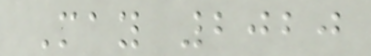May 2020
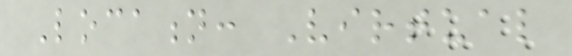Location: Virtual
